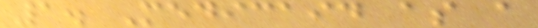1. Medicaid as a
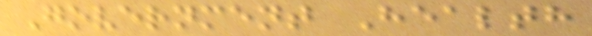Government Health
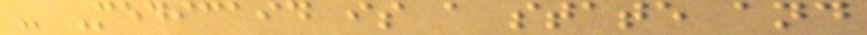- Medicaid is a state and
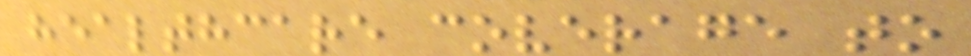healthcare coverage to
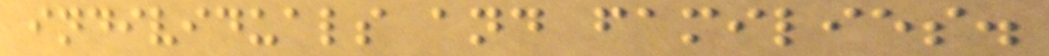individuals and families.
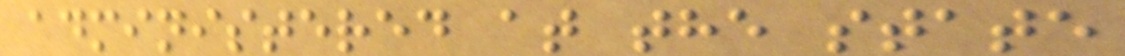administered at the state
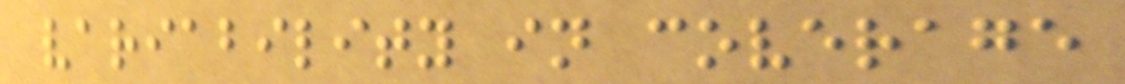variability in coverage
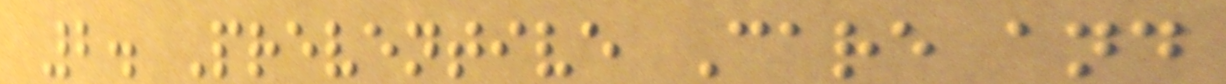2. Preventive Care and
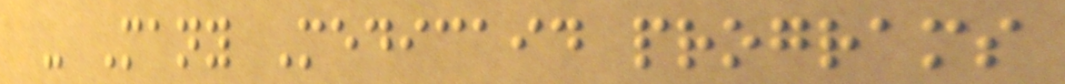- Many Medicaid programs
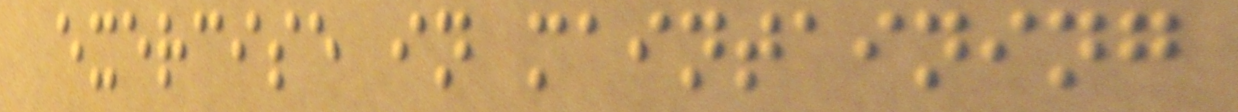exercise in maintaining
